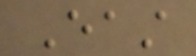East
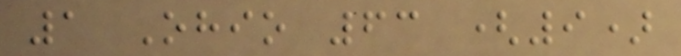1 Ohio 63 (9)
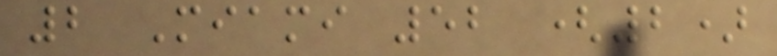2 Miami 52 (2)
